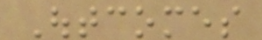Outcomes
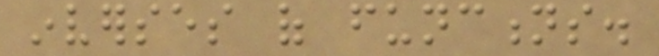inverses of functions.
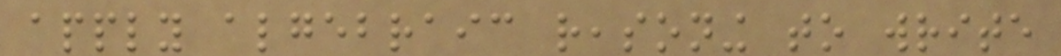apply algebraic reasoning to write
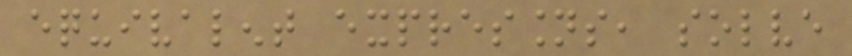equivalent expressions, solve
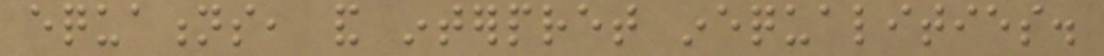equations, and interpret inequalities.
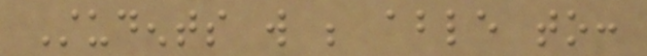Students will be able to:
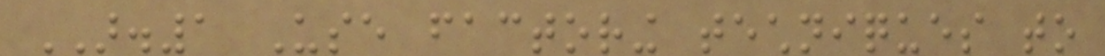AR.1 Use factoring techniques to
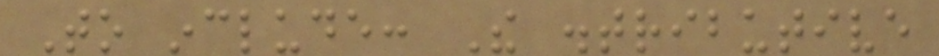To include: The distributive
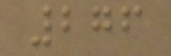276
